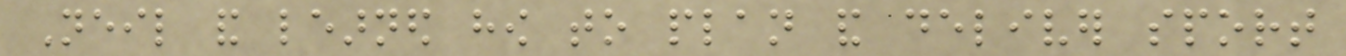Neil and learned how to plan and deliver sport
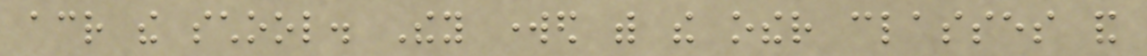across the school. They worked with the other classes and
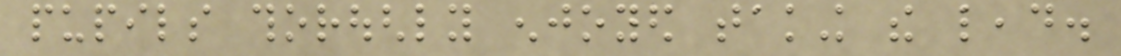pupils thoroughly enjoyed taking the lead.
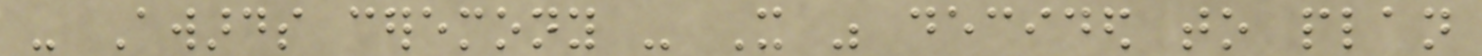- Awards ceremony - It was decided to plan
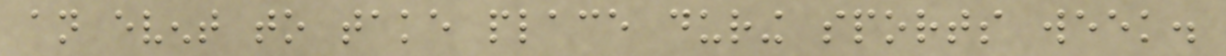an event to take place during sports week.
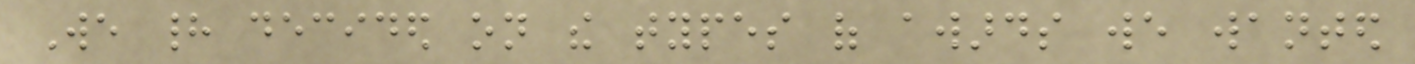We had decided on the types of awards we wanted
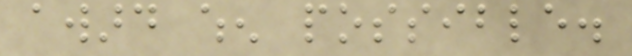award when possible.
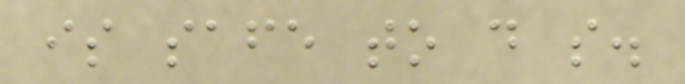is safe to do so.
